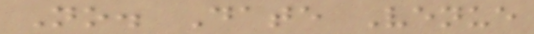No. Date Venue
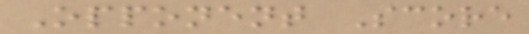Opponent Score
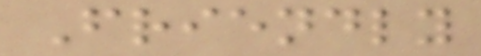Friendly
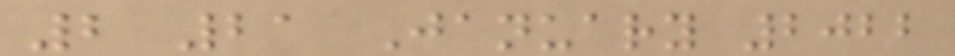2 21 January 2022
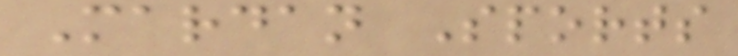Mardan Sports
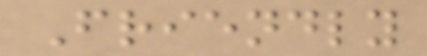Friendly
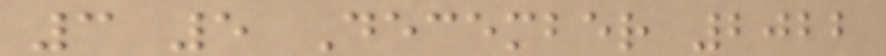3 5 December 2022
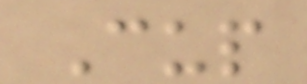Cup
